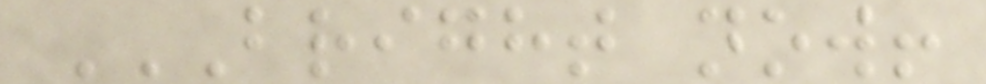BRIGHT NOW!
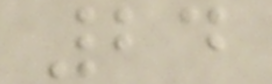24
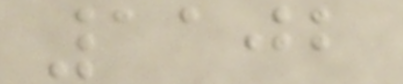1102
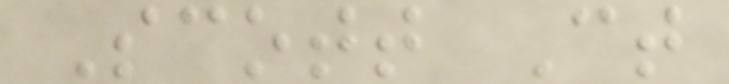Scott Ct
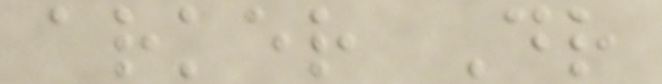arker Dr
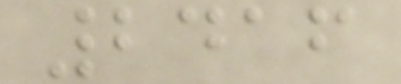2416
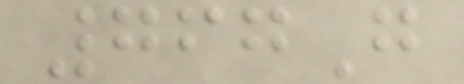767G
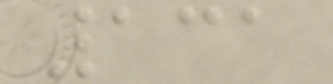131
